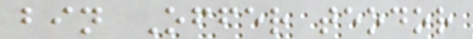bin Offer teodor
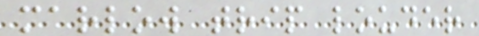marlow trip louder
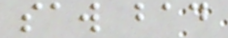saw bad
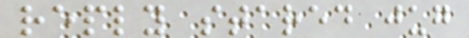reply stared jug
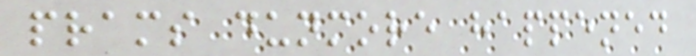prams dunmore happened
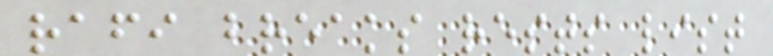rafi breaks rests list
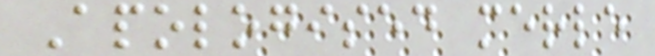Apologised merle
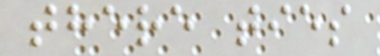there ties
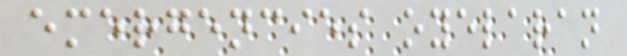emergencies oyelaran
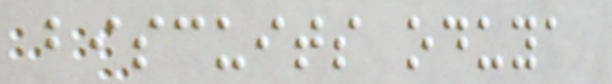biscuits oduya
